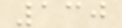130
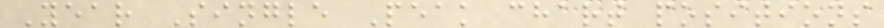Year Single Peak chart positions
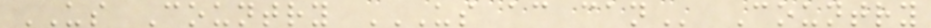US Country US AC CAN Country
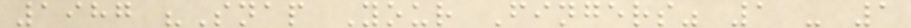1987 "Snap Your Fingers" 1 - 1
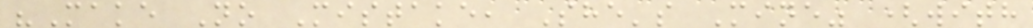"Make No Mistake, She's Mine" (with
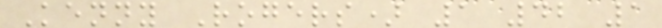Kenny Rogers) 1 42 1
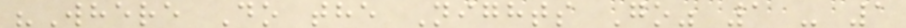"Where Do the Nights Go" 1 - 1
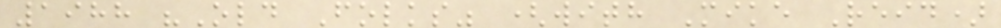1988 "Old Folks" (with Mike Reid)
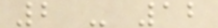2 - 12
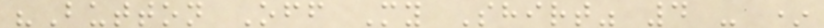"Button Off My Shirt" 4 - *
